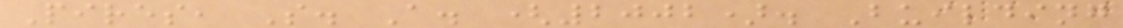Pires, S. A. (2002). Building
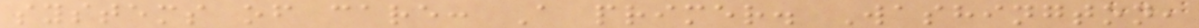systems of care: A primer. Washington,
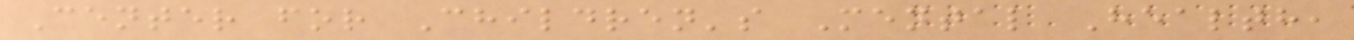Center for Children's Mental Health,
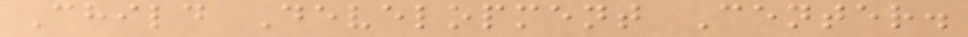Child Development Center.
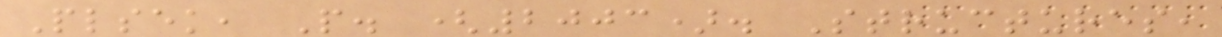Plsek, P. (2003). Structures,
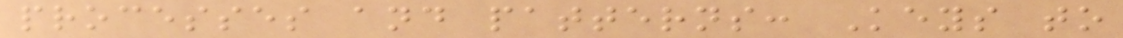processes and patterns: Keys to
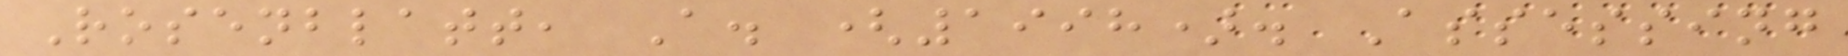Rosenblatt, A. (1998). Assessing
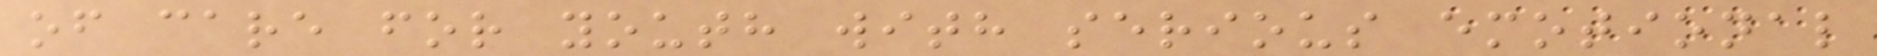of care for youth with serious emotional
